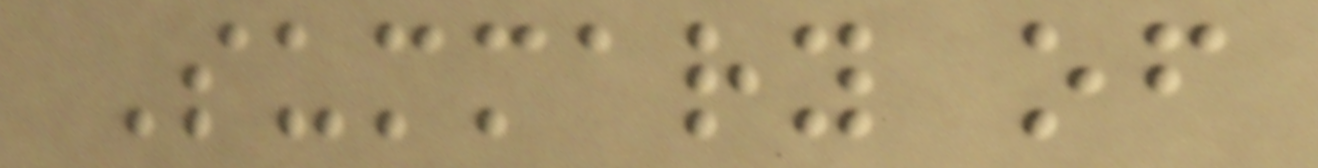Summary of
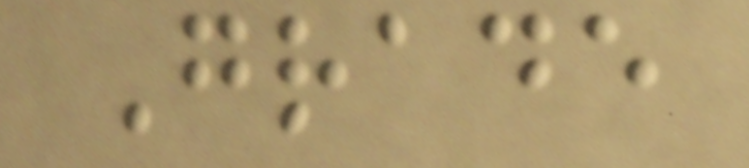Grade
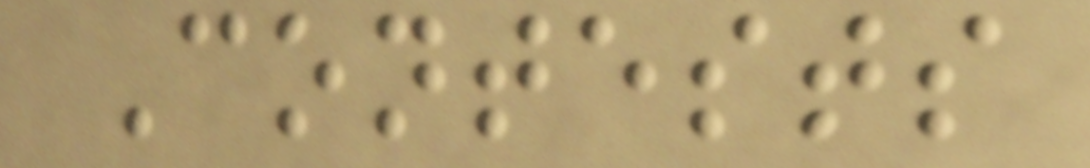Contests
